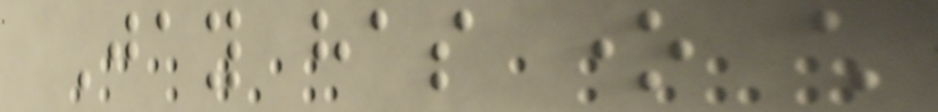Jay has one child
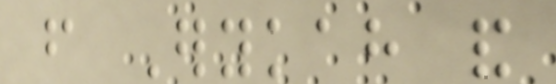from Erykah and
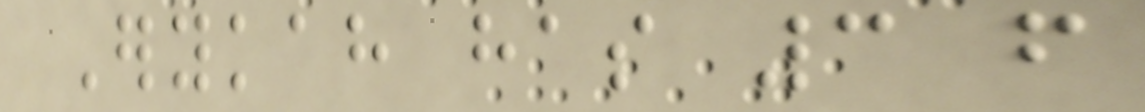Erykah has 3 from
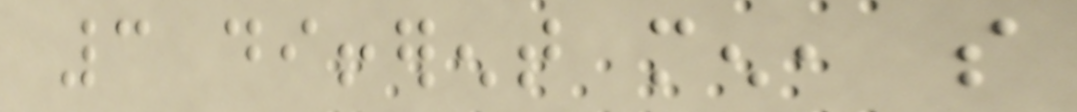3 different men, so
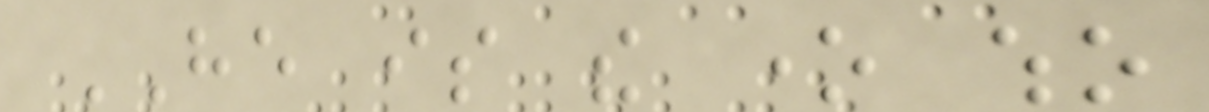HE is the one who
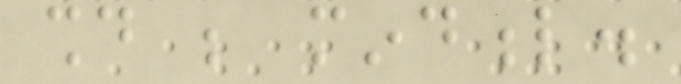should be mindful.
